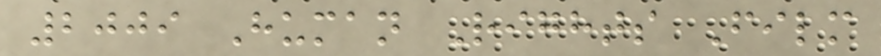2009 Human Rights Film
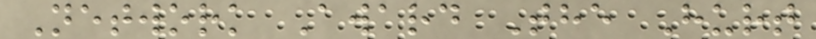Network Award The Hurt
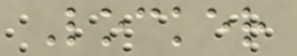Locker
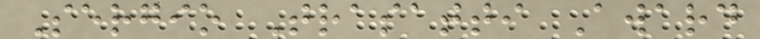Sergio Trasatti Award
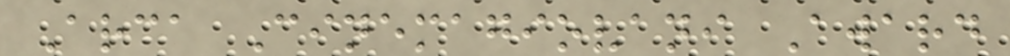Arca Cinemagiovani Award
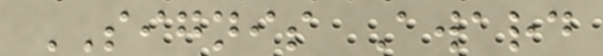SIGNIS Award
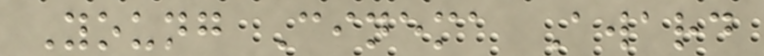Young Cinema Award
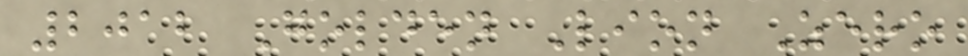2012 Golden Lion Zero
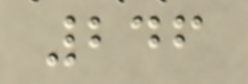246
